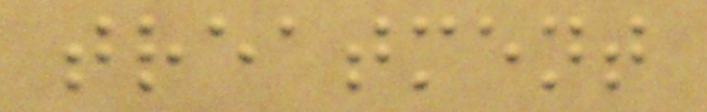treatment
